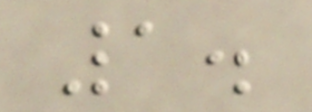1.
